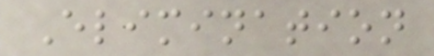Elimination
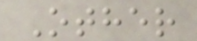Other
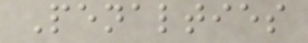Penalties
